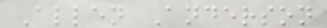Allen Anderson
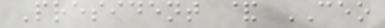President & CEO
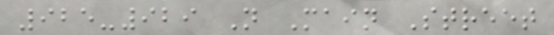925-929 N Main Street
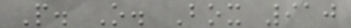P. O. Box 910
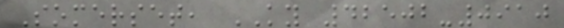Somerset, KY 42502-0910
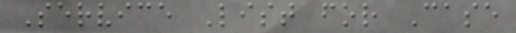Service List for Case
